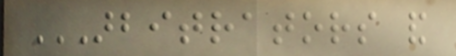ARBITRATORS AND
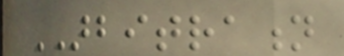ARBITRATION
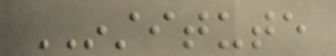INSTITUTE
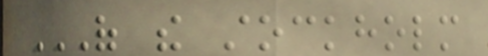OF THE STOCKHOLM
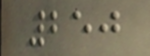250
